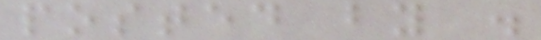posted by .
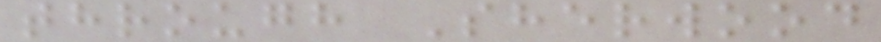through Sherwood
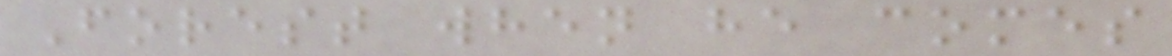Forest when he comes
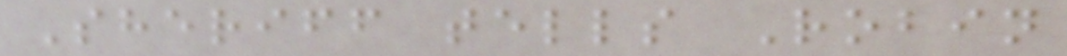Sheriff tells Robin
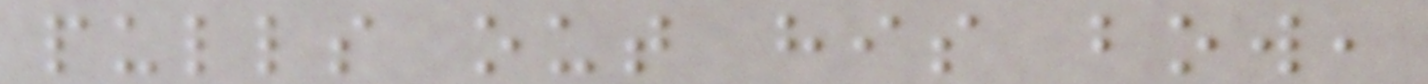pulls out his bow,
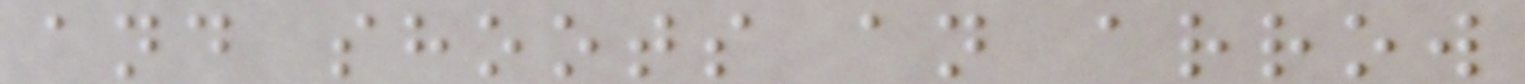and shoots an arrow
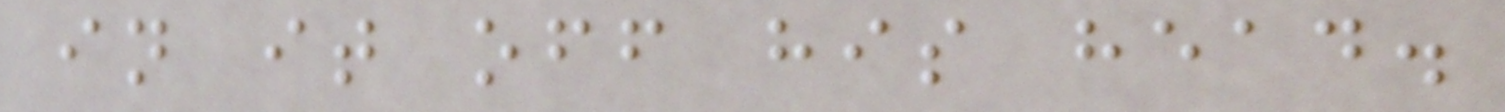in it off his head.
